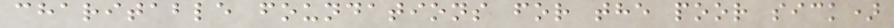charitable foundations for the poor sick)
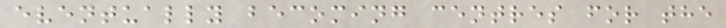eventually becoming centres for the
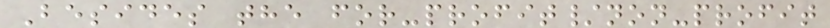Besides the for-profit/non-profit
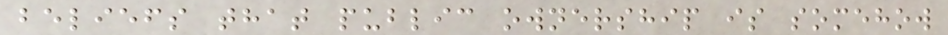beliefs that public ownership is somehow
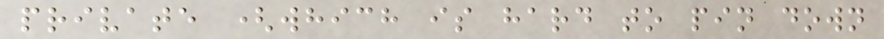private (which is hard to pin down
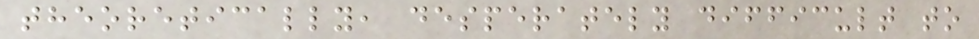theoretically, desperately difficult to
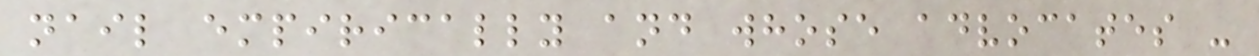nail empirically and whose advocates -
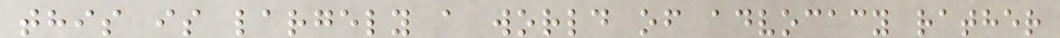this is largely a world of advocacy rather
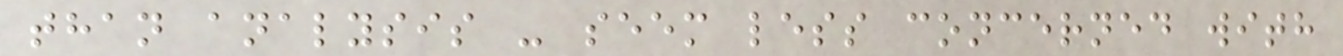than analysis - seem less concerned with
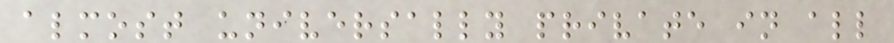almost universally private in all
